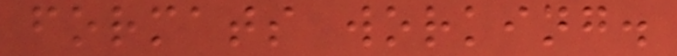formats working.
